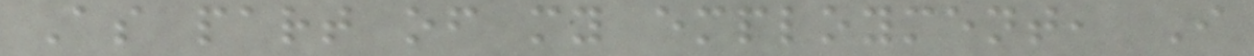As part of my employment, I
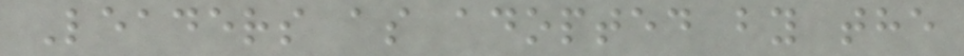Leaders as adopted by the
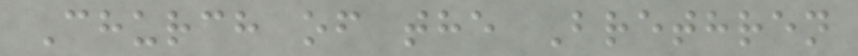Church of the Brethren
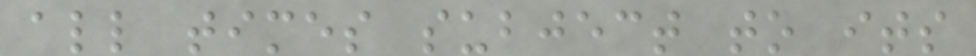all times subject to its
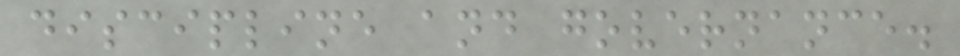discipline and governance.
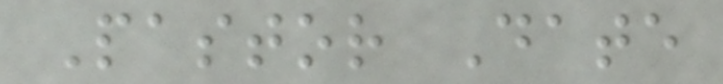Pastor Date
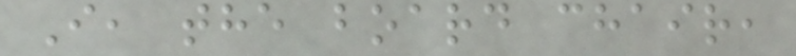I, the board chair,
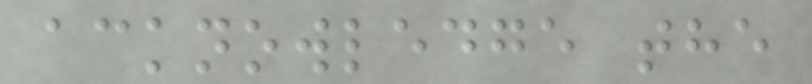acknowledge the
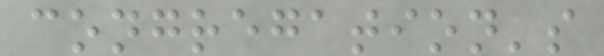congregation's
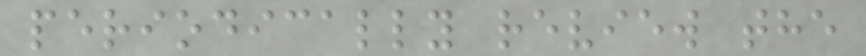periodically review the
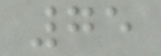75
